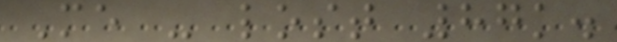Me - lost 87k.
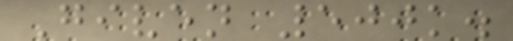Given 500k.
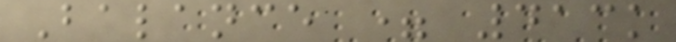Balance = 413k
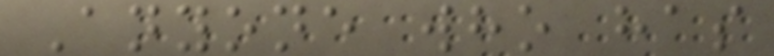Anyone who has
